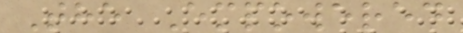The Empowered
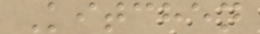Kitchen
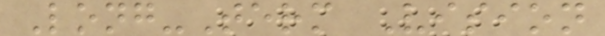Long-Term Vision
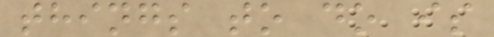things to do is
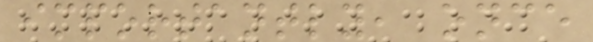importantly, once
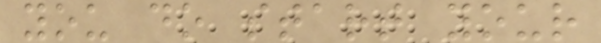you do start your
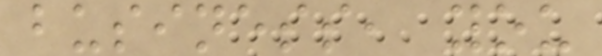business, you
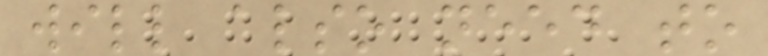will also need to
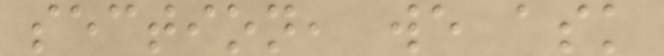section, we ask
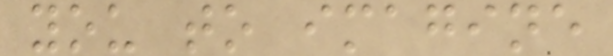you to imagine
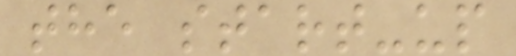the start-up
